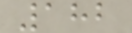182
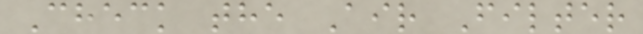Check the Air Filter
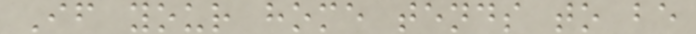If your home tends to be
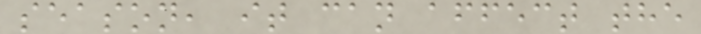season, it can affect the
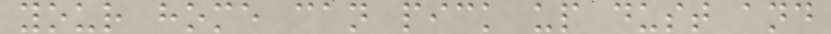your home can pick up dust and
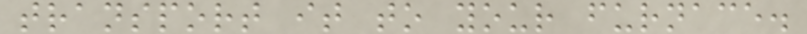transport it to your furnace.
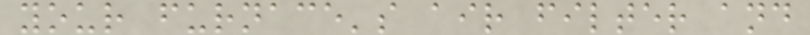your furnace's air filter and
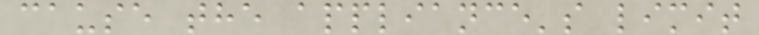cause the appliance's limit
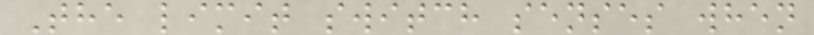The limit switch senses when
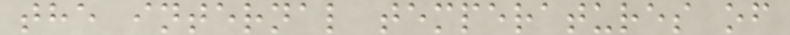the internal temperatures of
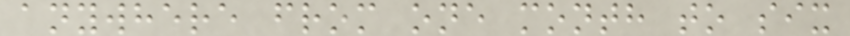anywhere from one month to six
